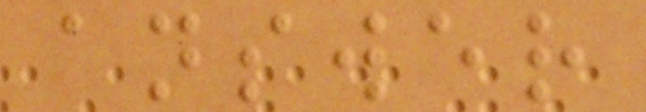answer
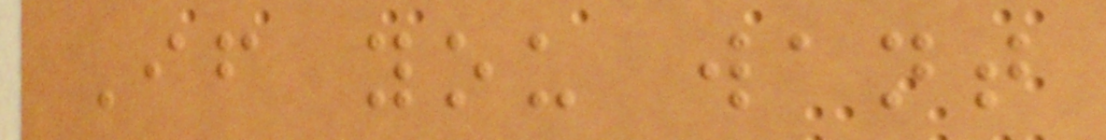If you want
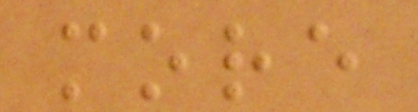more
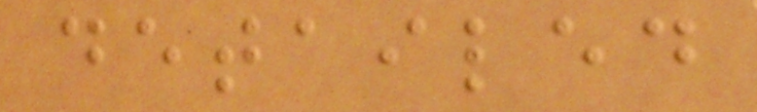detailed
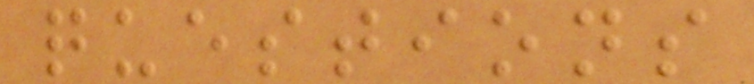questions
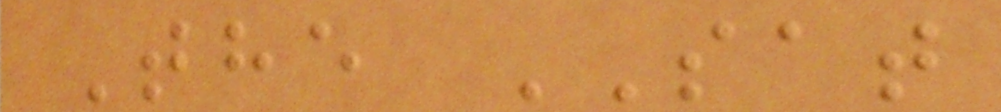The SAT
